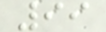99
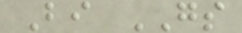Bi GS
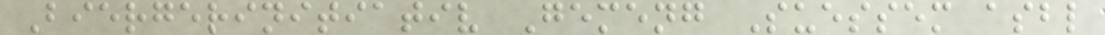Biergerinitiativ Gemeng Suessem asbl
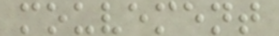mouvement
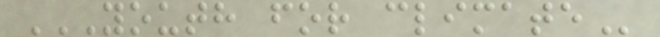YOUTH FOR CLIMATE
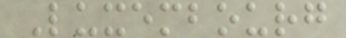Luxembourg
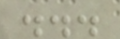...
